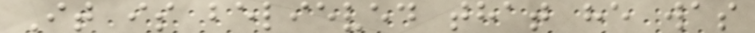It is believed that he was
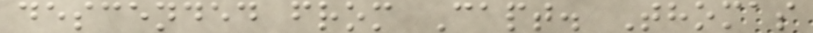descended from Capt. Thomas
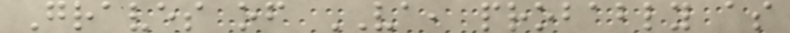Graves of VA, probably as
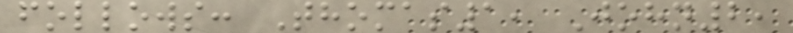follows: Thomas1, John2,
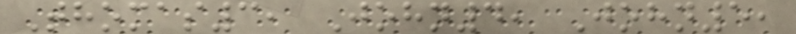Thomas3, John4, John5,
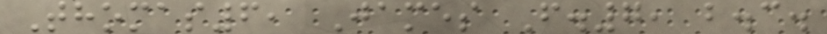Thomas6, James F.7, b.c.
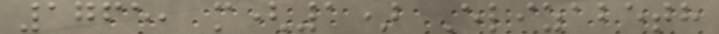1765, m(1) Elizabeth
